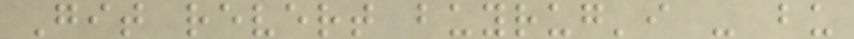Git revert buyrug'i - bu
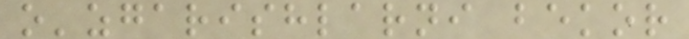o'zgarishlarni bekor
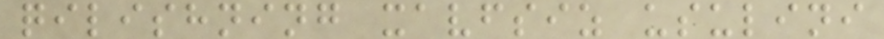qilishning xavfsiz usulini
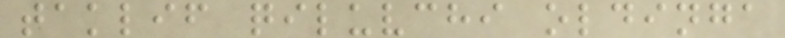taklif qiluvchi oldinga
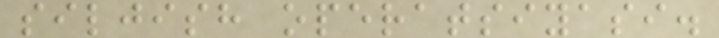siljish operatsiyasi.
